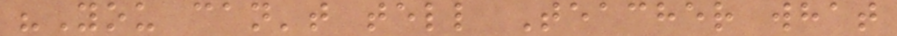"You can't tell Teacher what
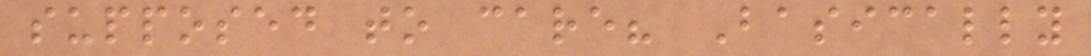supposed to care? Basically
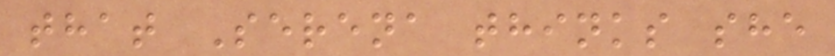that Serena thinks she
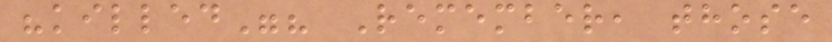"killed"? Remember, those
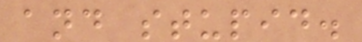and stupid.
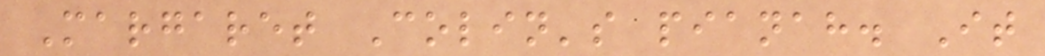Margaret Colin's pianah. It
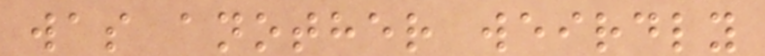was another weirdly
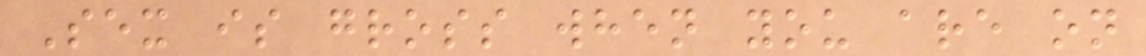Sex is gross when you are on
